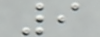9
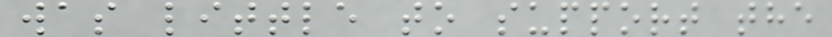was little to support the
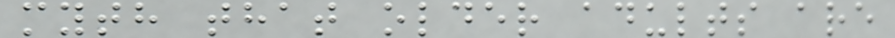myth that older adults are
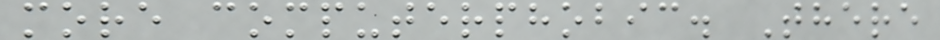more computerphobic. There
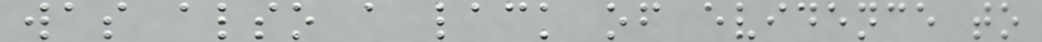was also a lack of evidence to
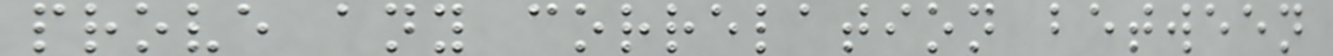prove any correlation between
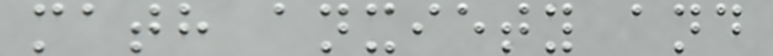math anxiety and
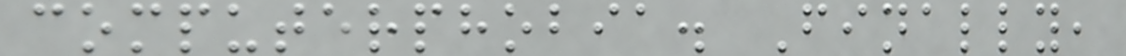computerphobia. Finally,
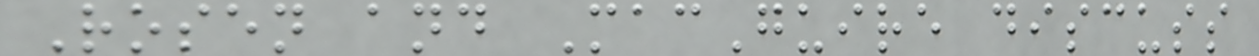Rosen and MacGuire discuss
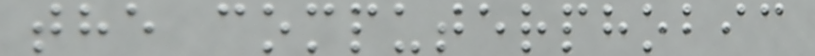the computerphobic
